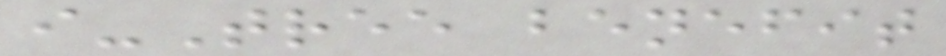i-Tree benefit
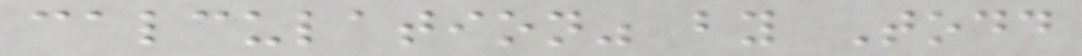calculation" by Todd
